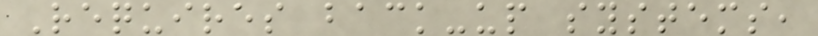Requires back-up systems,
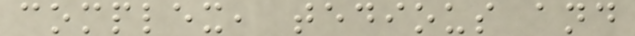complex, tedious and
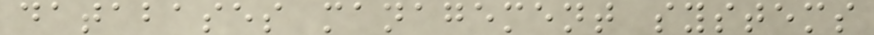databases management systems
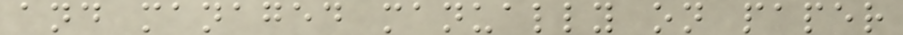and managed manually on paper
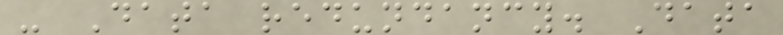- Data redundancy. Data
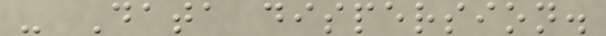- Data dispersion.
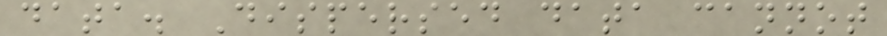data. Dispersed data cannot
